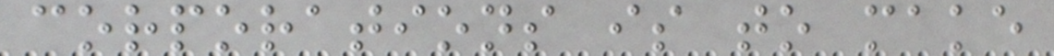corporations is to make
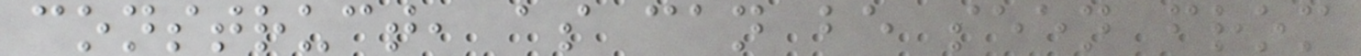construct, as can be seen from
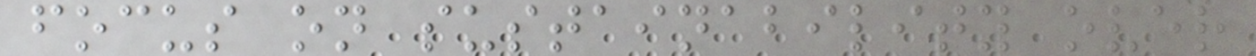focus on sustainability over
